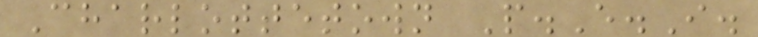Charlottetown P.E.I.
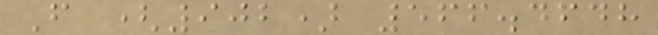F (902) 566.4648
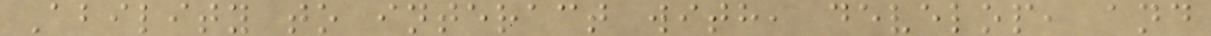Ability to interact with, develop, and
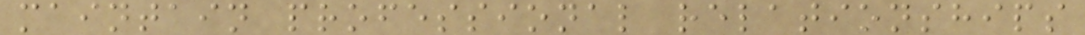maintain professional relationships
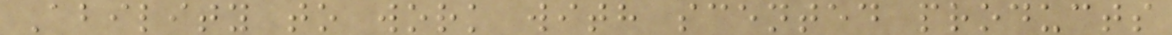Ability to work with scented products
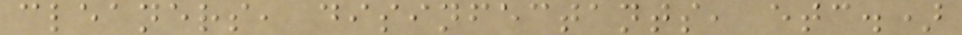cleaners, disinfectants, etc.)
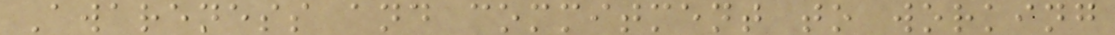Awareness and commitment to working
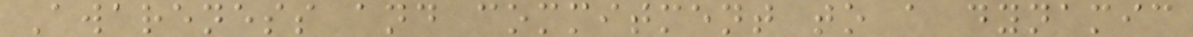Awareness and commitment to a dynamic
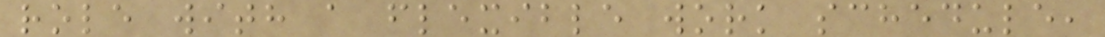role with a flexible work schedule,
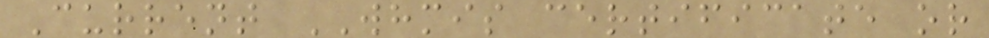Current WHMIS certificate or
